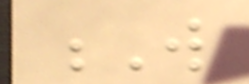W
